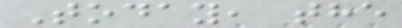Today, the
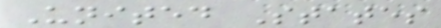United States
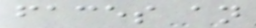faces an
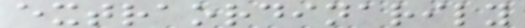extraordinarily
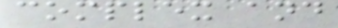complex and
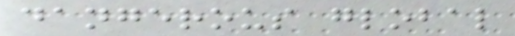dangerous global
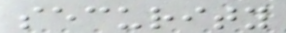security
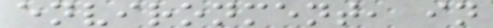environment, in
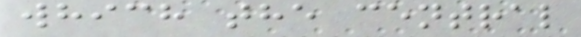which the central
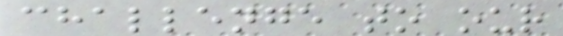challenge to our
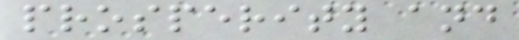prosperity and
